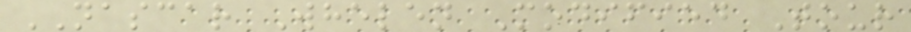NASCAR Whelen Modified Tour
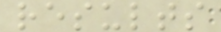results
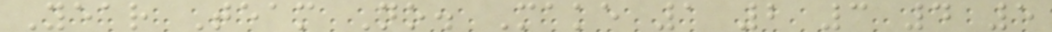Year Team No. Make 1 2 3 4 5
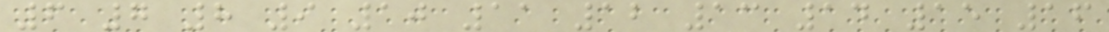6 7 8 9 10 11 12 13 14 15 16
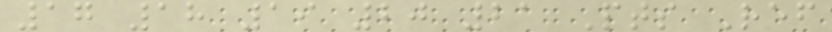17 18 19 20 21 Pts Ref
